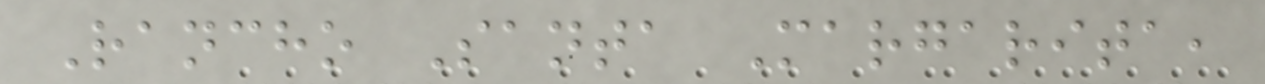Rancho Santa Margarita,
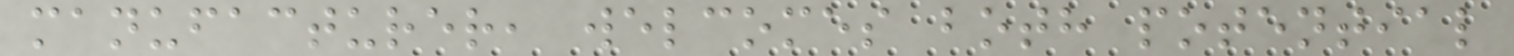manufacturer, welcomes both potential
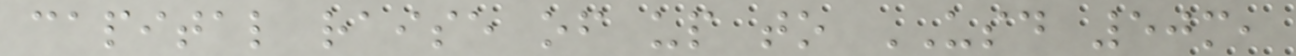capital raise of up to USD 50m,
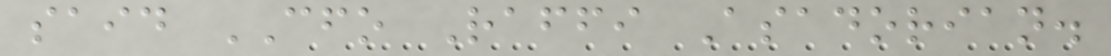said CFO Raffi Asadorian.
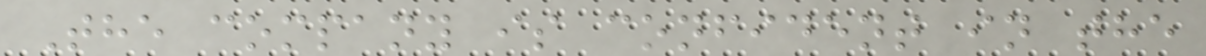The company is confident in the
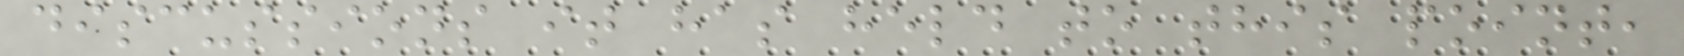discussions it has held to this point,
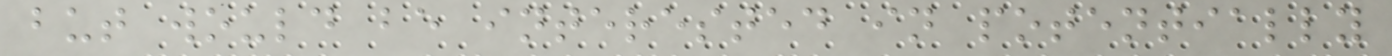but would be interested in potentially
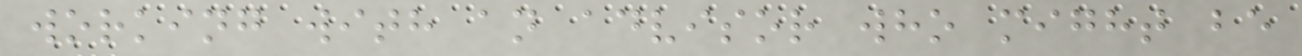working with an advisor who might be
